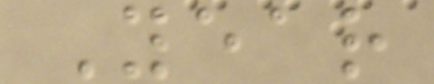Year
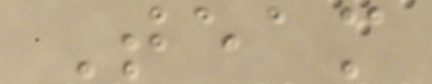Team
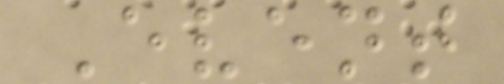Event
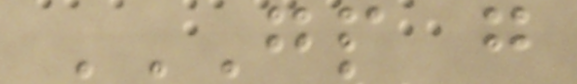GP G
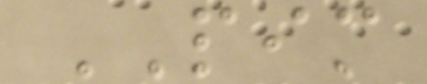PIM
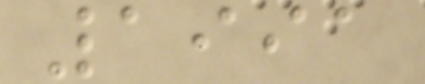1991
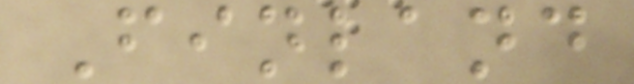Finland
